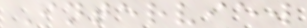Interview
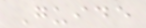Guide
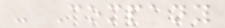- Company
